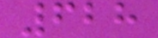628
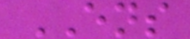ENS
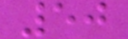50
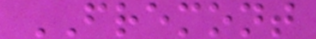FREMONT
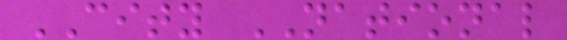CITY NATIONAL
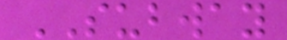SUBWAY
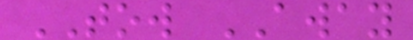TOW AWAY
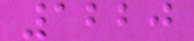1220
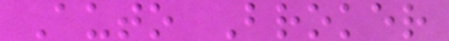Auto Broker
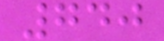740
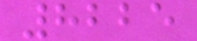8225
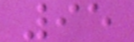95
